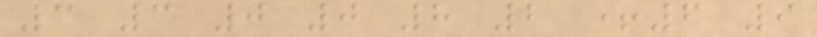3 3 0 0 8 2 +6 9
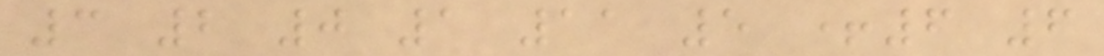3 2 0 1 11 5 +6 6
